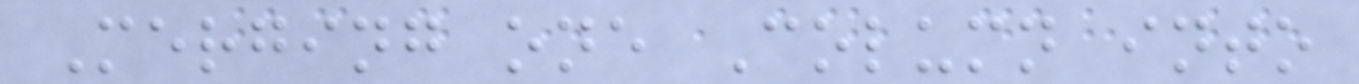Merging one Column into
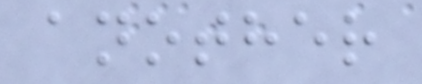another
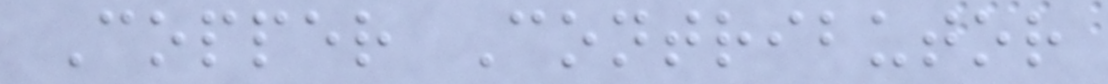Copper Contributor
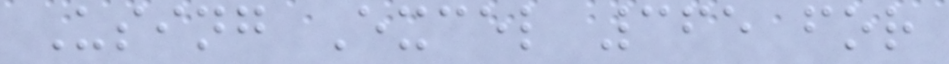Using Excel 365 for
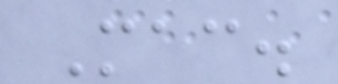Mac.
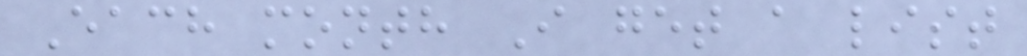Each month I get a list
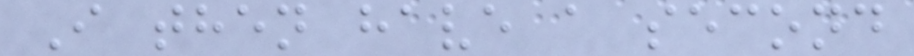I then have a second
